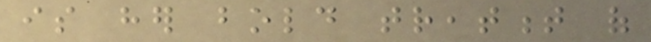is her bold treatment of
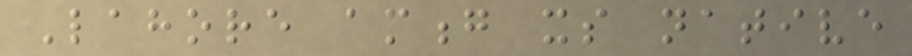Lahore among its native
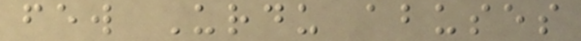few Urdu abuses
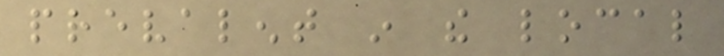prevalent in the local
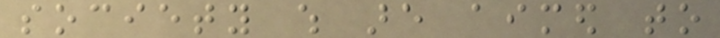society which are aimed to
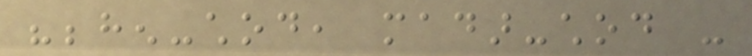"behen-chod, madar-chod -
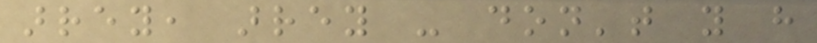arrey, arrey - don't you have
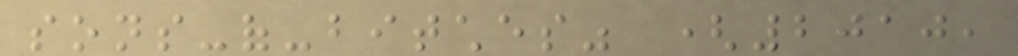sons-of-bitches" (2010,
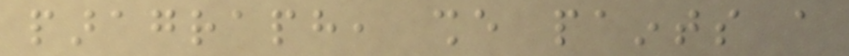paragraph, she paints a
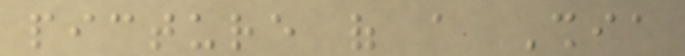picture of a Shia
